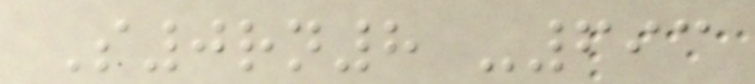S0rn8 -693
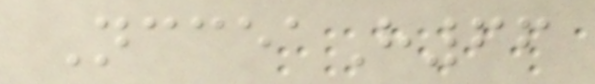NcceaH66
